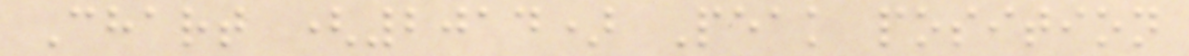Chart (2014) Peak position
